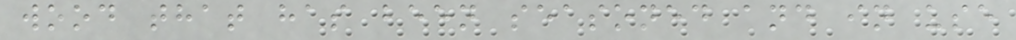wood that has been seasoned and in use
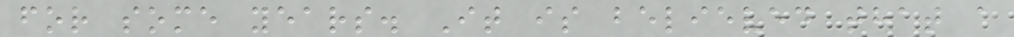for some years. It is believed that a
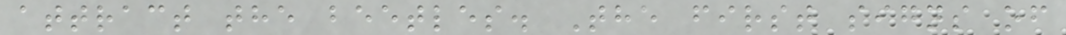attract the beetles. The first signs of
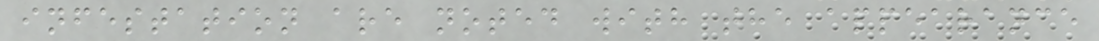infestation are noted with the appearance
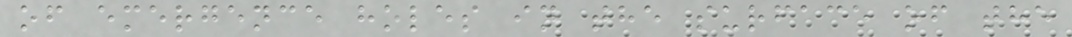of emergence holes in the surface of the
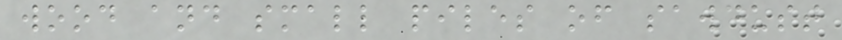wood and small piles of sawdust
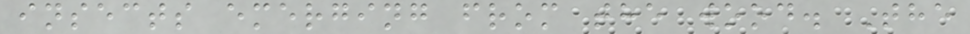insects emerging from the wood. The
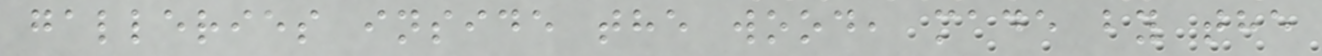galleries inside the wood, made by the
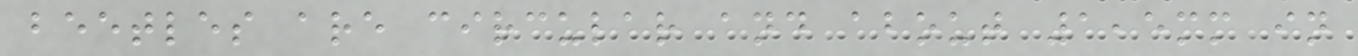beetles are circular and about 1,5mm in
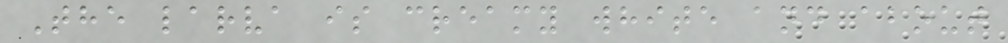The larva is creamy white and about
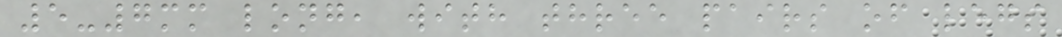5-7mm long, with three pairs of legs
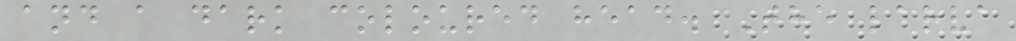and a dark coloured head. The larva
